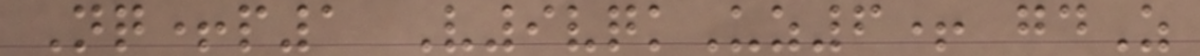Nq+p1 V9vqkUz6+ gdZ
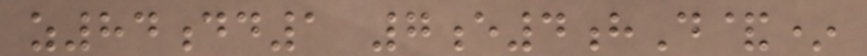z84dd1 7e4hD&*
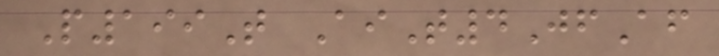P199T AiT4JfAf
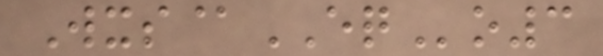Wxs@EQo3
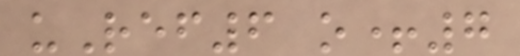uRef6 o+7
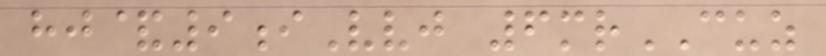hj&9iVvj 6mrCUZ
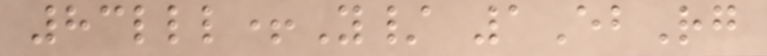83lll+Y/ 1EbRg
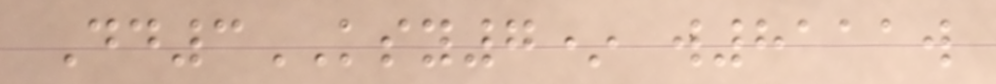Dd3KSY7* w8111w
